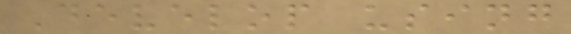Develop using
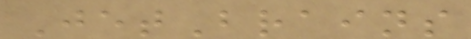JetBrains
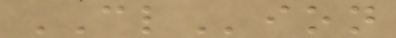CLion
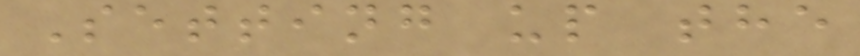Setting up the
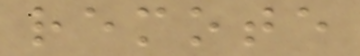remote
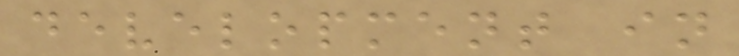development in
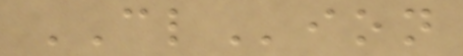CLion
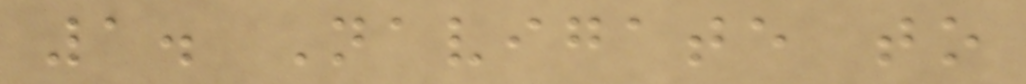1. Navigate to
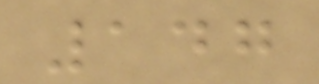147
